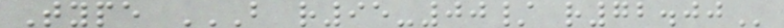Type B R95-00/ R72.00
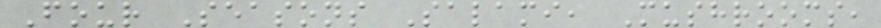Four Seasons Salami, Mushrooms,
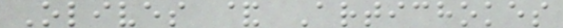Olives & Artichokes
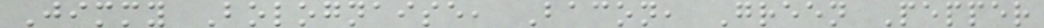Jimmy Bolognaise, Bacon, Green Pepper
